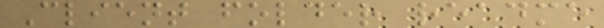Client folder readme
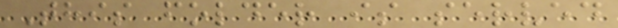This folder is served
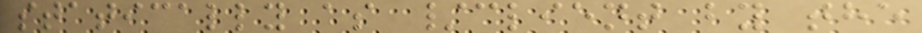statically as /client by the
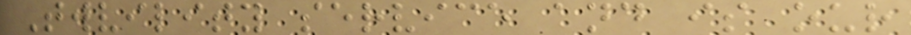Twvility service and is our
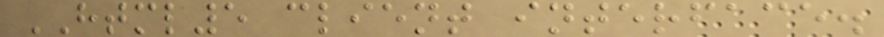HTML5 client interface.
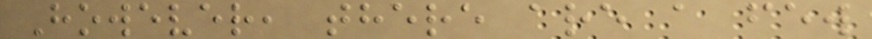However, there are a few
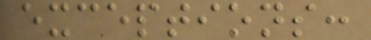exceptions:
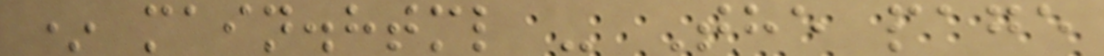* main.html - The page
